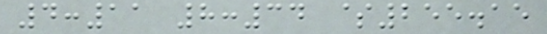4:11 8:34 $255.15
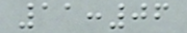11:06
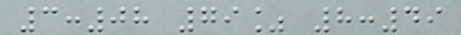3:08 79% 8:49
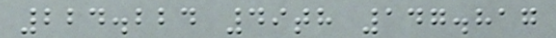224.224 49th 147.817
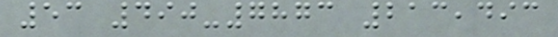53 490-7873 213,493
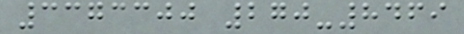3373300 270-8469
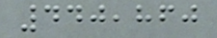440,860
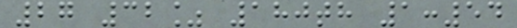27 32% 180th 1:54
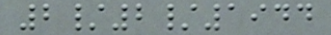2/2/1944
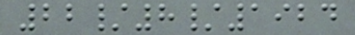22/8/1924
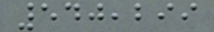540,299
